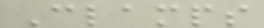Clamps
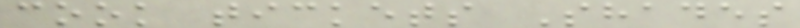cook tickets Shades
